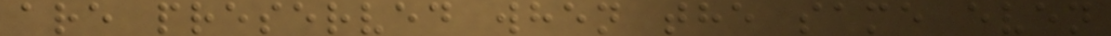are preserved when the same even
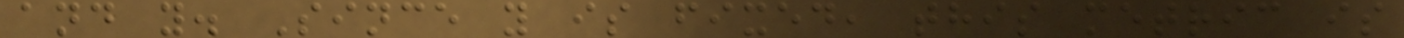and y. Since y is fixed, this metric is
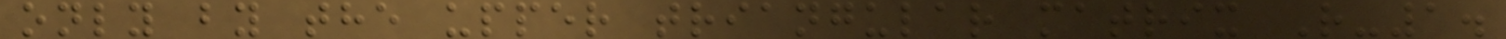only by the upper triangular matrix R-1.
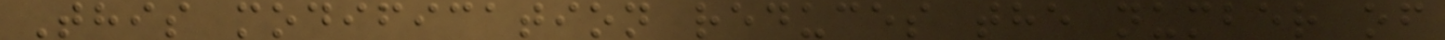This modification reduces the number of
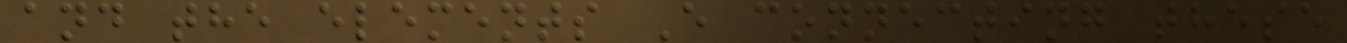and the elements E connecting these
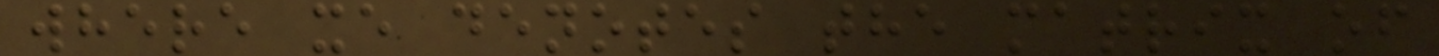where xe denotes the matrix of
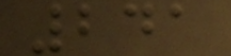241
